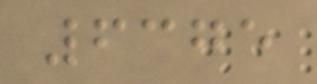6375
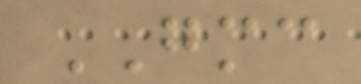GMC
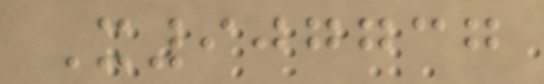X907737
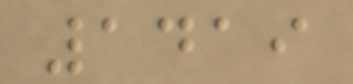1419
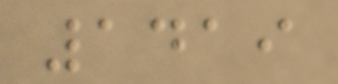1419
